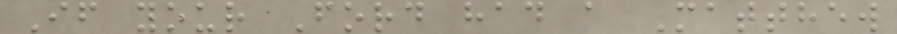If your Ford had a Matthew
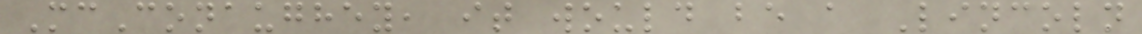McConaughey, it would be a Lincoln
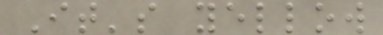It's yellow
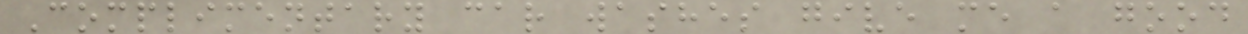Complimentary car washes give me a good
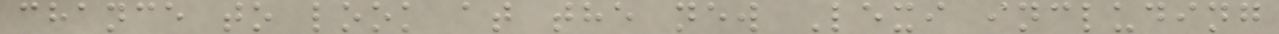chance to look at the new Lexi including
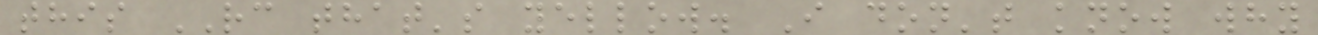this RC that's yellow. I don't know why
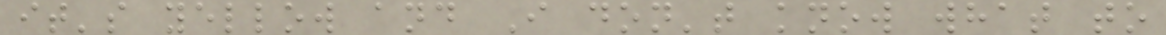it's yellow and I don't know what to
